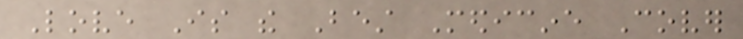Love Is the Best Medicine Cover
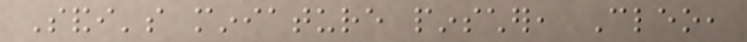Sandi's miniature pinscher, Cleo,
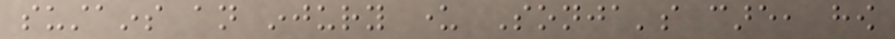sustains an injury under Sonja's care, how
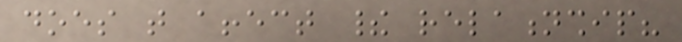does that affect their relationship?
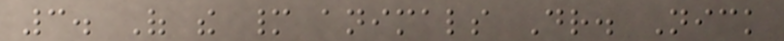3. Of the many animals Dr. Nick
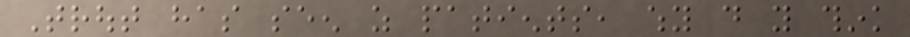Trout has seen as patients, why do you think
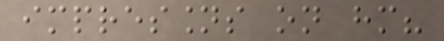impressions on him?
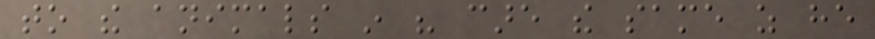to the animals in his care the same as he
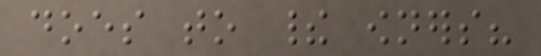does to their owners?
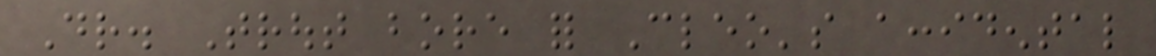Dr. Trout bore for Cleo's accidental
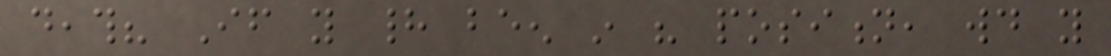death? If you had been in his position, would you
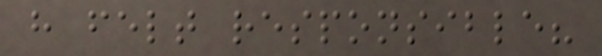have felt responsible?
